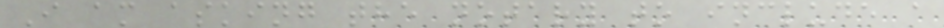I am asking the notary to include a
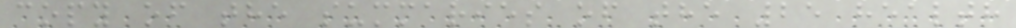copy of the summaries of the 25 health
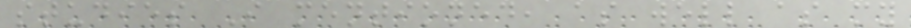studies I mentioned, as well as my
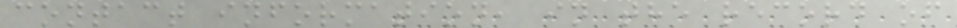contact information, in the record of
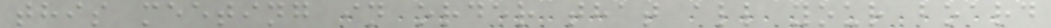this meeting in order that all your board
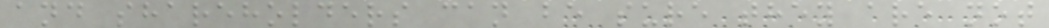and shareholders can be sure they are not
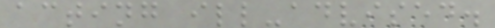acting ill-advised.
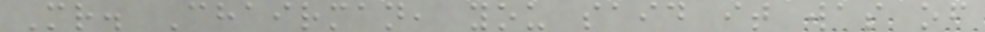Mr. Chairman, you said it was of
